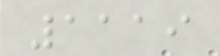1119
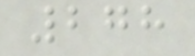278
